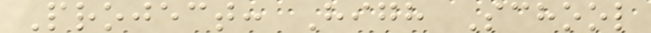Project: High School
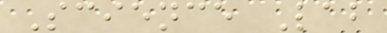Science Lab
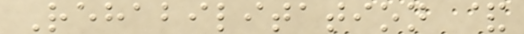Rehabilitation &
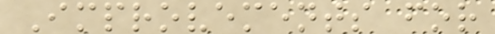Improvements for
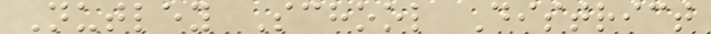Nutley School District
